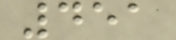451
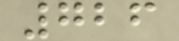726
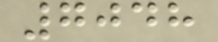7048
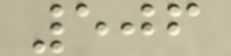506
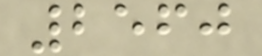2560
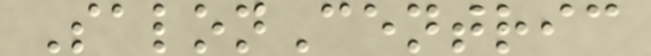SalonCentric
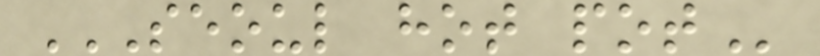SEOUL HOT POT
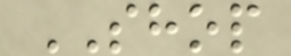SHOP
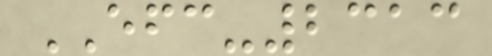EFC-2313
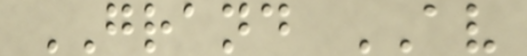GRAND AV
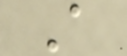A
